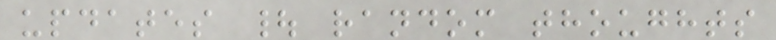updates | random thoughts
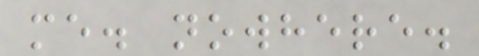me. nowhere.
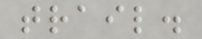trail.
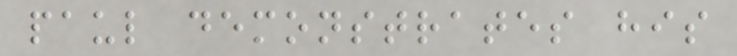paul demonstrates his
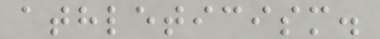athleticism.
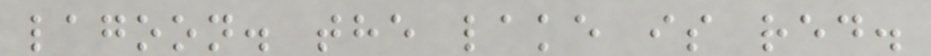lagoon. the lake is red.
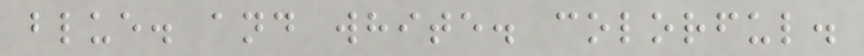blue. and white. colorful.
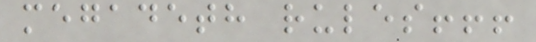megadeth rules!!!
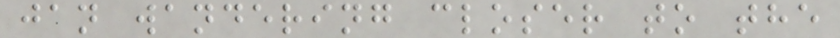jan wandering closer to the
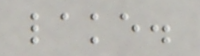lake.
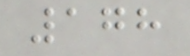178
